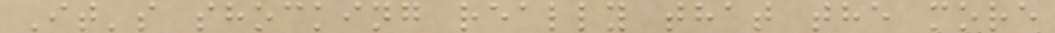It's shocking really that the more
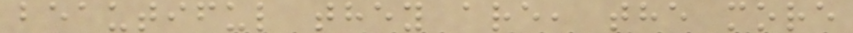beautiful they are, the more
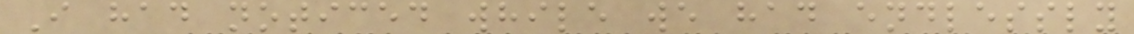I had noticed while we had endlessly
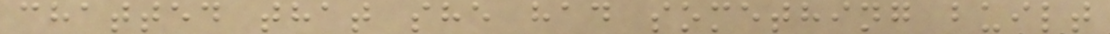chatted that she had something built
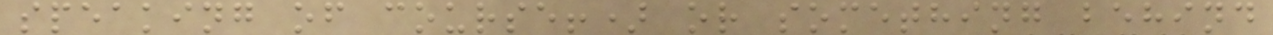speaking of course!) or something behind
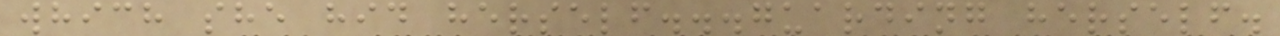which she hid herself...guarding herself.
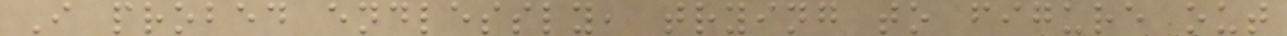I probed endlessly, trying to figure out
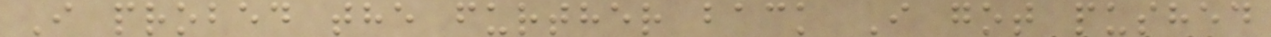I probed the further back I got pushed
